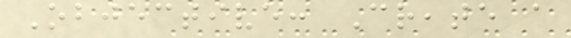Objective: Create a
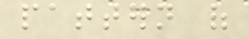pattern of
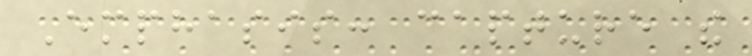Emphasis: capture the
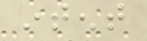intent
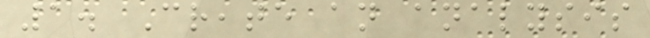1. Create an analysis
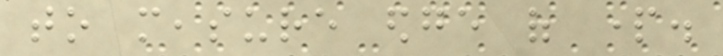to measure edge of part.
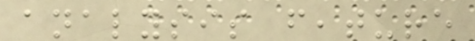analysis feature
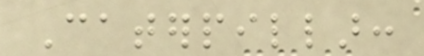Caterpillar:
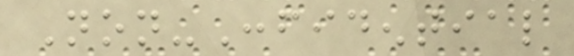Non-Confidential
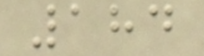184
